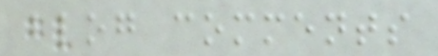blog comments
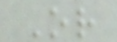Or
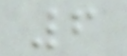6
